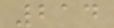214
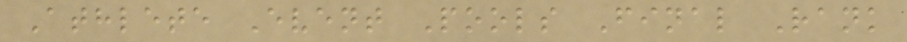Athlete Event Pools Final Rank
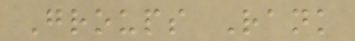Groups Rank
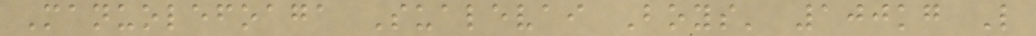Manuolefoaga Sualevai Boys' 100kg L
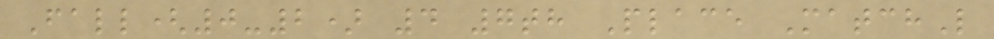Fall(0-2) 4 7th Place MatchL
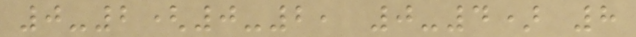0-2(0-2, 0-4) 8
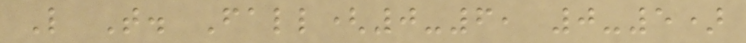L T. Fall(0-6, 0-5)
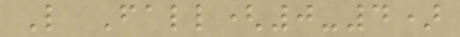L Fall(0-4)
